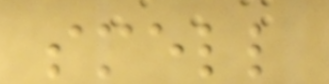smell
